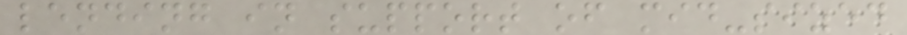lending in support of mid-sized
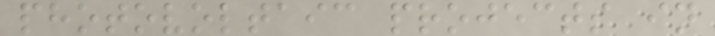photovoltaic projects in
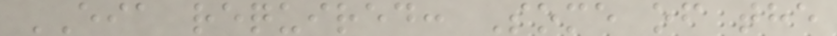EIA required: Some of the
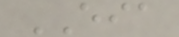EIA
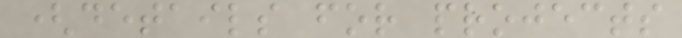(details for projects
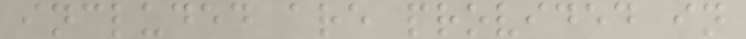included are provided in
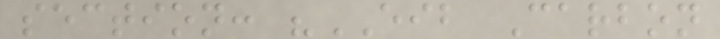section: "EIB Carbon
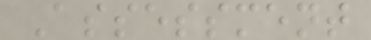Assessment
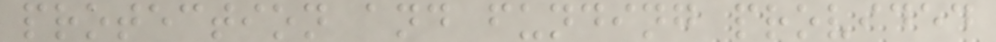protection and funding provided
